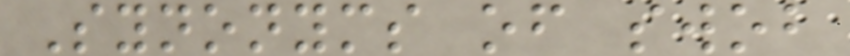Synonyms of swob
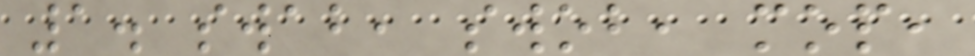1. swab, swob, mop,
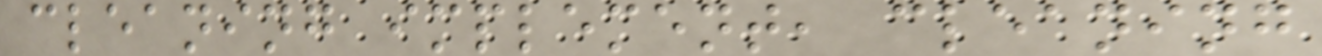cleaning implement, cleaning
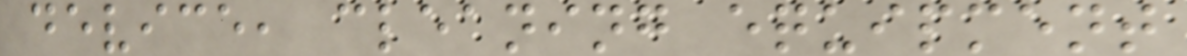device, cleaning equipment
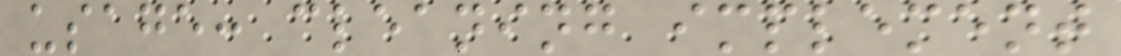usage: cleaning implement
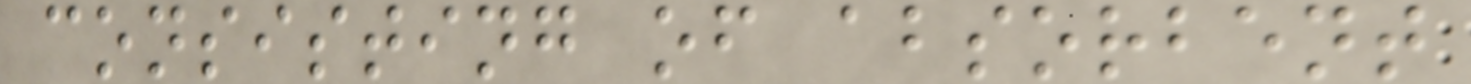consisting of absorbent
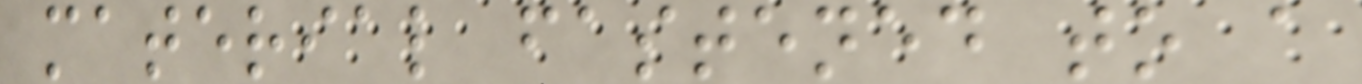material fastened to a
